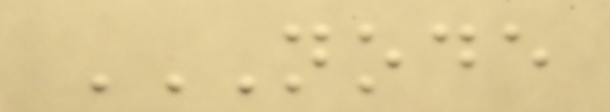NODE
